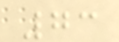73
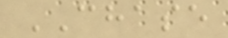CHASE
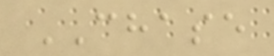CHASE
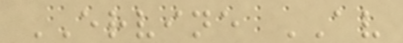ERVINE AV
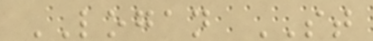LOGAN ST
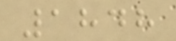1848
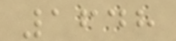1648
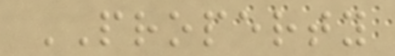PROPERTY
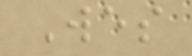Wes
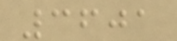3601
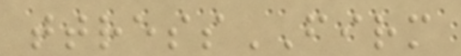ttressFIRM
